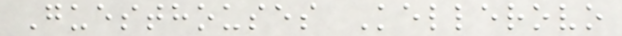Guesthouses Kellerovo
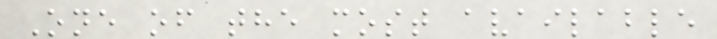One of the most available
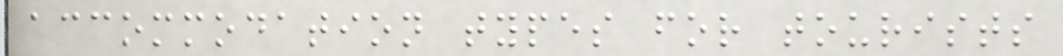accommodation types for tourists
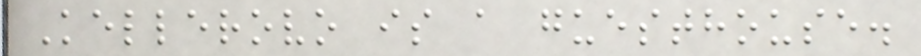Kellerovo is a guesthouse.
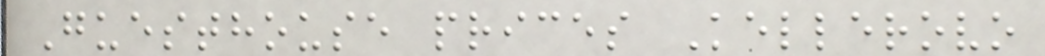Guesthouse prices Kellerovo
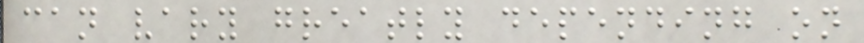can vary greatly depending on
